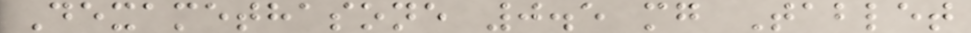Dexamethasone 0.5 mg Tablet
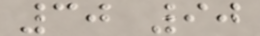30 90
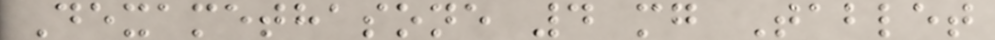Dexamethasone 4 mg Tablet
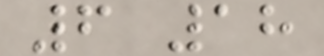6 18
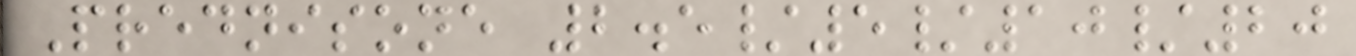Prednisone 2.5/5/10/20
